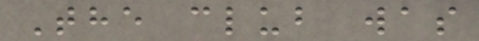The club was
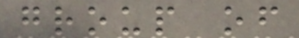group of
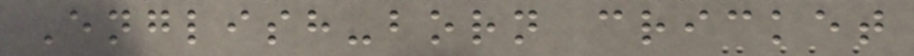English-born cricket
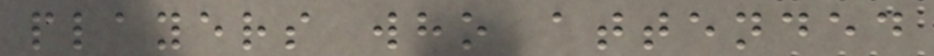players who attended
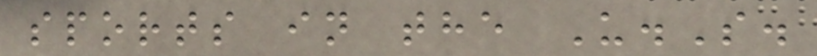sports in the U.S.
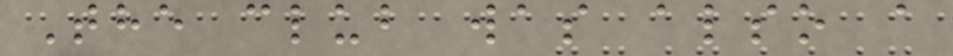The club was also a
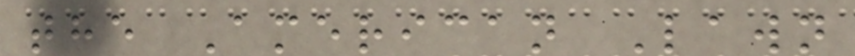the American Lawn
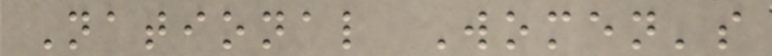National Women's
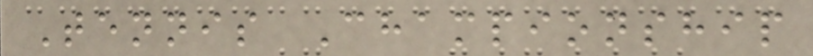Tennis Championship
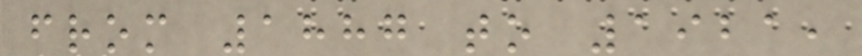from 1887 to 1921,
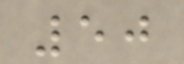50
